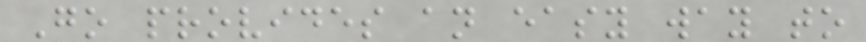Go provides an easy way to
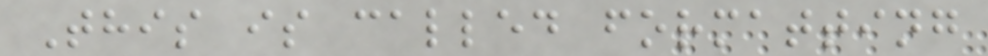This is called formatting
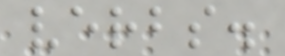verbs.
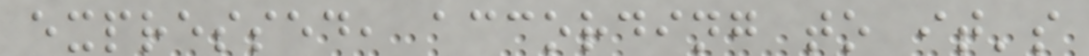expressed, according to it's
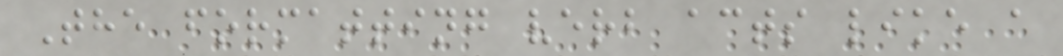The formatting verb acts like a
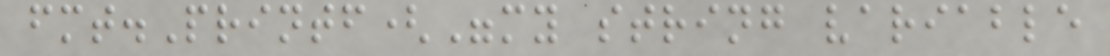fmt.Printf("my string variable
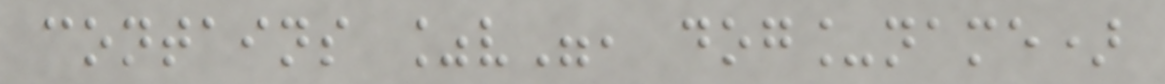contains %v", dog_name)
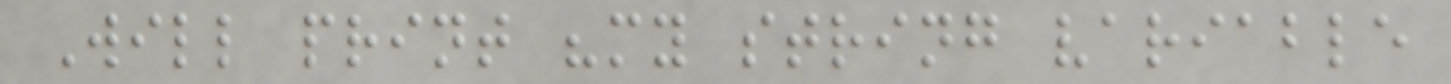Will print "my string variable
